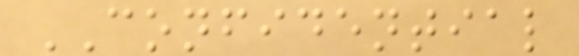CONFIDENTIAL
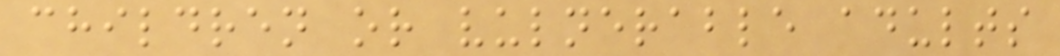children or vulnerable adults
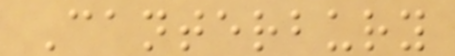Canterbury
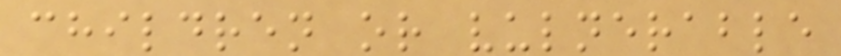children or vulnerable
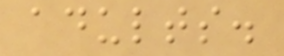adults.
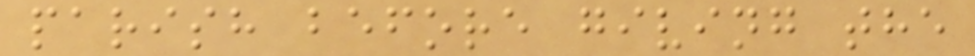parish before giving the
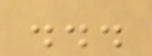...
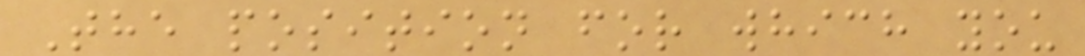The position for which you
